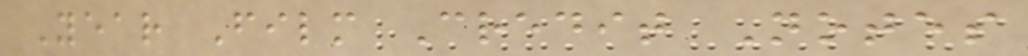Year Film Credit Notes
